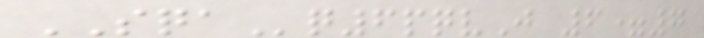SQAq6pqvJ 6=7
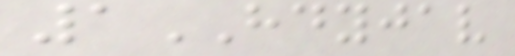1HDYJAV
